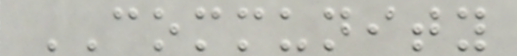COMMUNITY
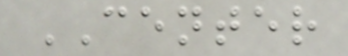CENTER
